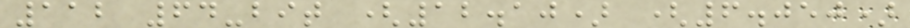112 64-bit (12.10) (6.050)
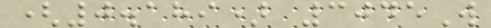(0.189) 3045W
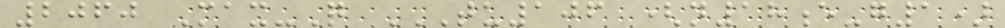2060 Max-Q TU106 (N18E-G1)
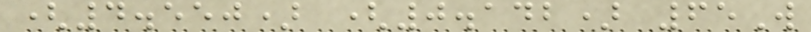(4.550) (0.142) 65W
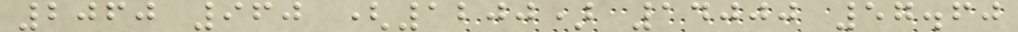2060 960 (1200) 14000 57.60
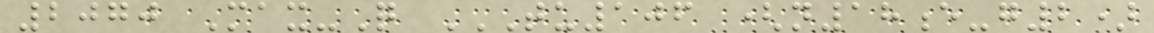2070 Max-Q TU106 (N18E-G2)
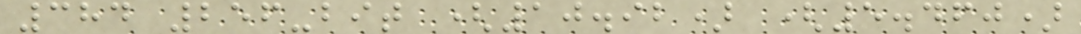384 256-bit (10.92) (5.460)
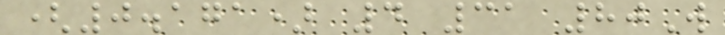(0.171) 4 31 80W
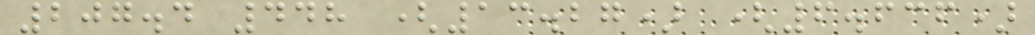207.4 448 (13.27) (6.636)
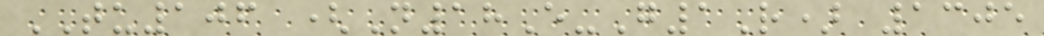TU106 (N18E-G1R) 1305
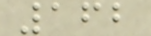162
